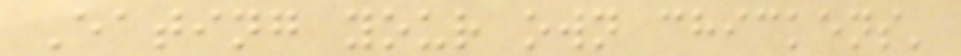Eating your own chickens'
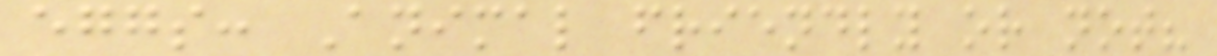eggs: Animal friendly or not?
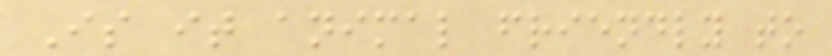Is it animal friendly to
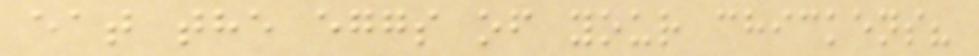eat the eggs of your chickens?
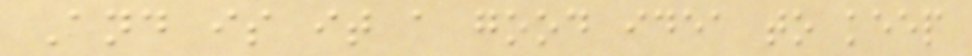And is it a good idea to keep
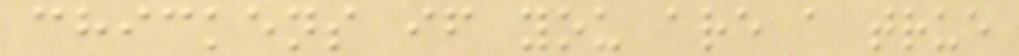chickens if you are a true
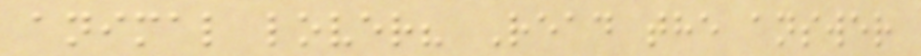animal lover? Read the answer
